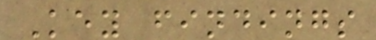Key findings
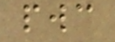pwc
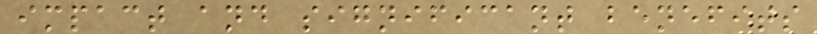impact and significant benefits
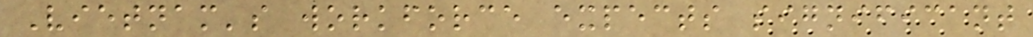Vietnam's workforce expects significant
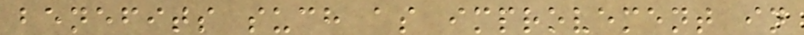benefits such as improvement in
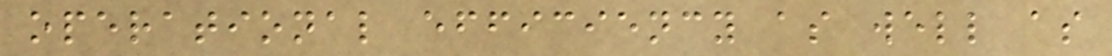operational efficiency as well as
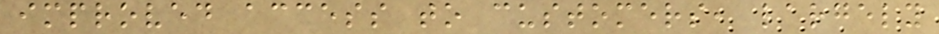improved access to customers, largely
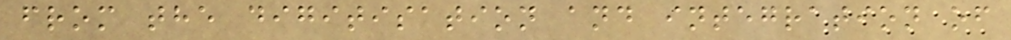from the digitisation and integration of
